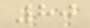80
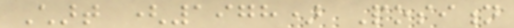Chart (1978) Position
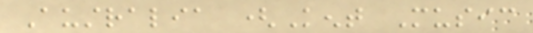Australia (Kent Music
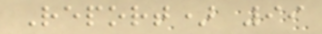Report) 99
